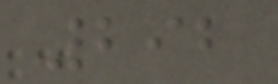292
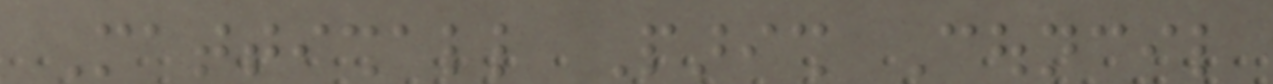Mattishall Parish Council
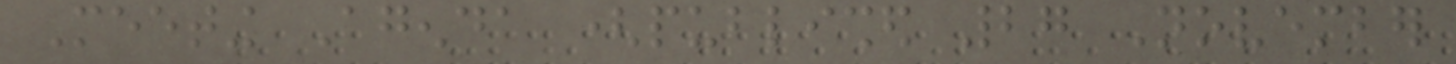Meeting Agenda (published 27 November
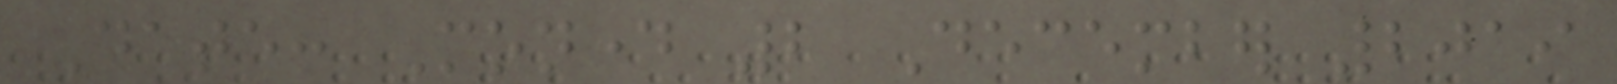Date: Monday 2 December 2019
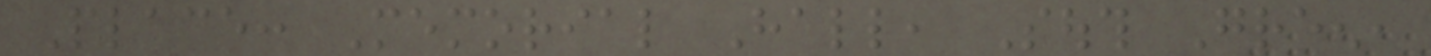Place: Memorial Hall, South Green,
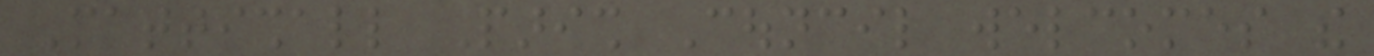Mattishall Parish Council welcomes the
